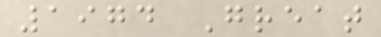1974 Great
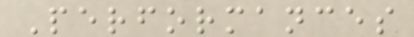Performances
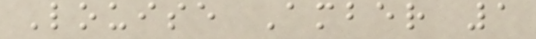Louise Amber 1
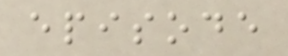episode
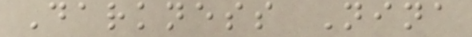Darkness Nina
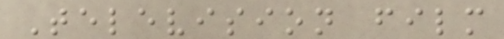Television film
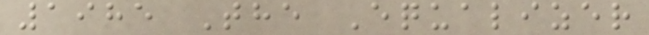1985 The Equalizer
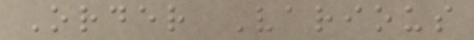Order Various
